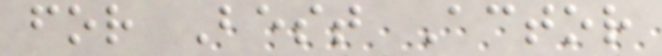for Best Actor
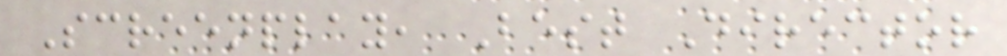Screenplay, Best Director
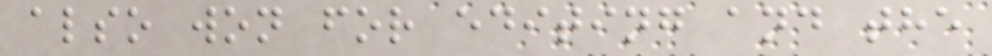also won for editing and the
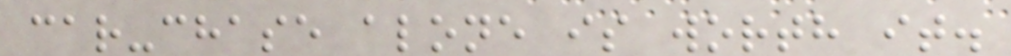car-chase alone is worth it.
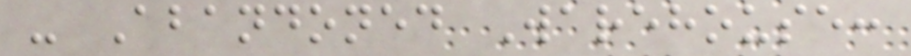- Abandoned Warehouse:
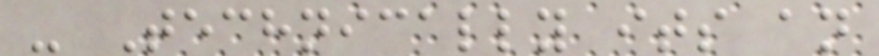- Technically its an
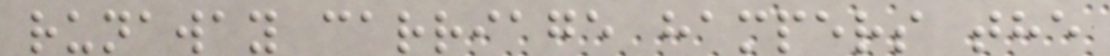runaway carriage hampers the
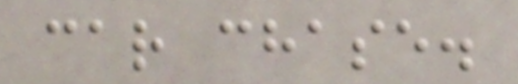car chase.
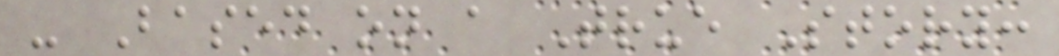- Based on a True Story:
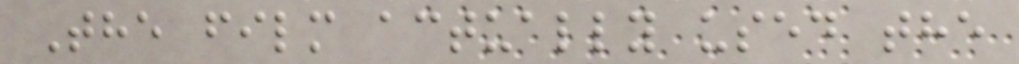The film actually used the
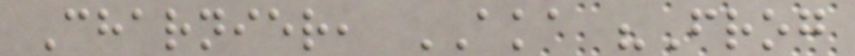Charnier, AKA "Frog
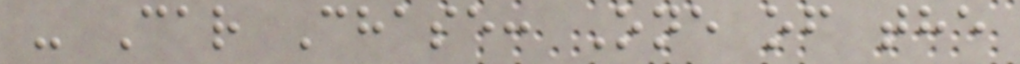- Car Chase: One of the
